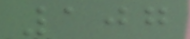107
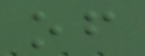of
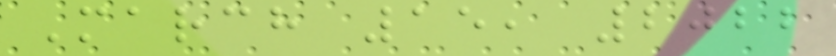March 15, 2022
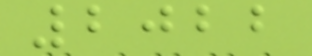2022
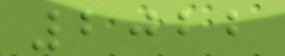2022
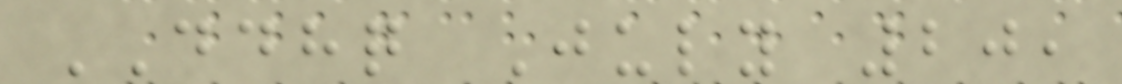DDHQ July 20,
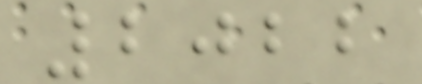2022
